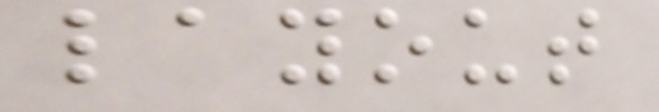layout
